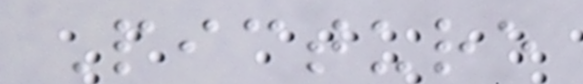Picture
